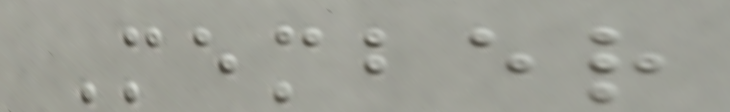Member
